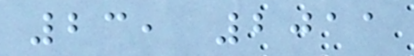23, 2011
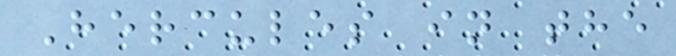Hercules in the
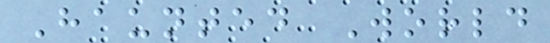Haunted World
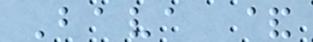Bava &
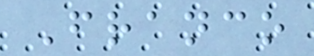Franco
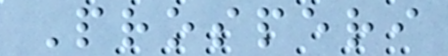Prosperi
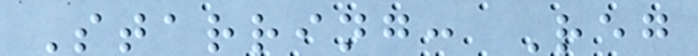Starring: Reg
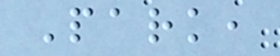Park,
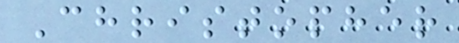Christopher
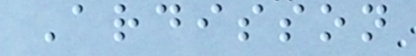Ardisson
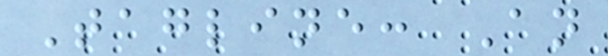Tagline: An
